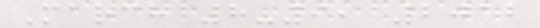March 8-9, 2012
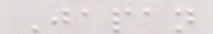Japan
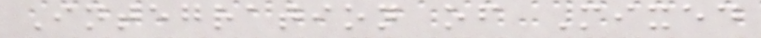Integration of Mixed
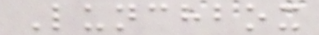Lunchbox
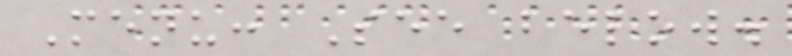Menu: See below.
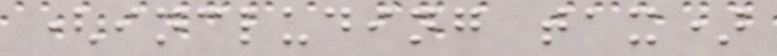(including tax)
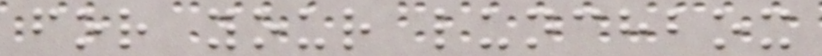for your lunchbox
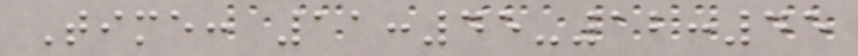Time: 11:45-12:45
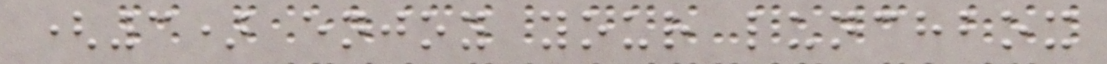(3) enjoy your lunchbox
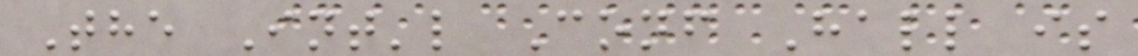The Int'l Conf Hall is
